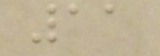11
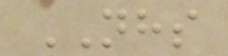NHS
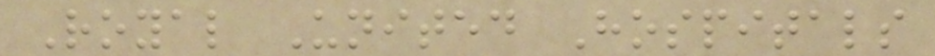Royal United Hospitals
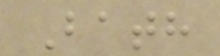Bath
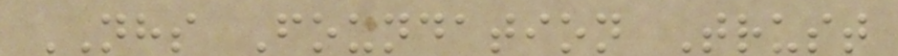NHS Foundation Trust
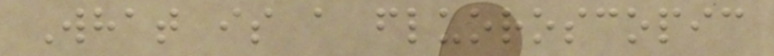What is a fluoroscopic
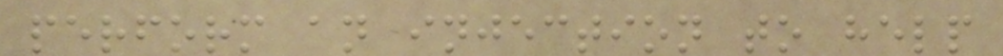perform an injection to help
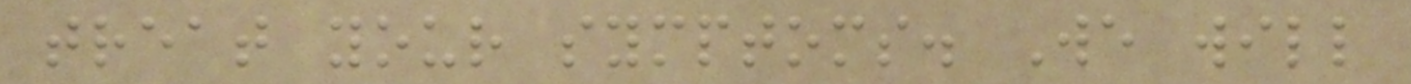treat your symptoms. We will
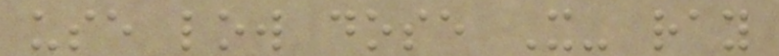use low dose X- ray
